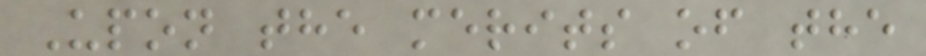Upon the merits of the
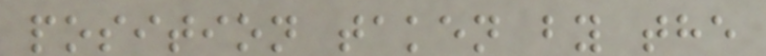position taken by the
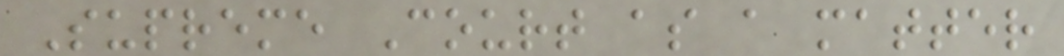Supreme Court as a matter
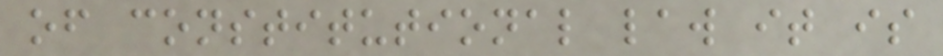of constitutional law it is
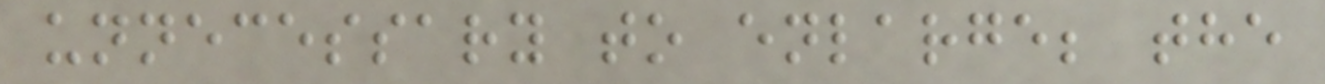unnecessary to enlarge; the
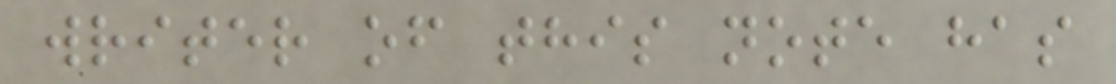writer of this note has
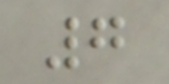7
